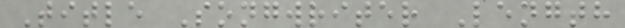Title Songwriter Length
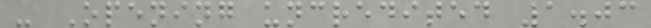- Opening uncredited 1.03
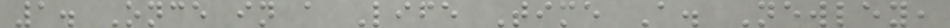1. Once in a Life Time A. Newley,
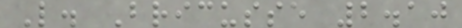L. Bricusse 2.10
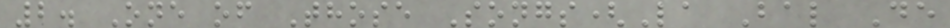2. One of Those Songs(La Bal De
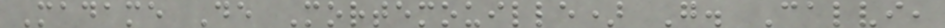Madame De Mortemouille) G. Calvi,
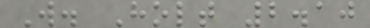W. Holt 2.10
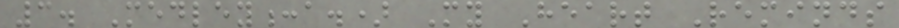3. Medley:a.) My Heart Reminds
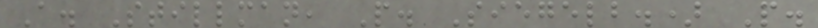A. Stillman, P. Siegelb.) P.
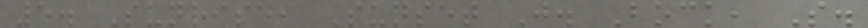5. Sunrise, Sunset J. Bock, S.
